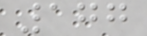177
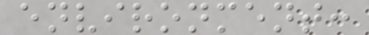environment:
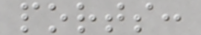ports:
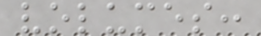volumes:
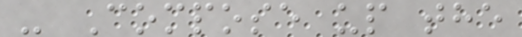- Compose up the
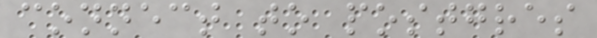connect to postgres
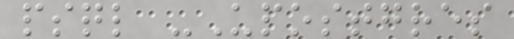psql -Upostgres
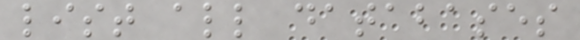list all databases
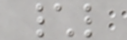\l
